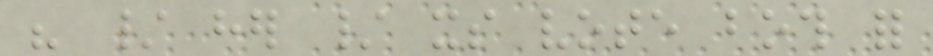his / her / its vote both for
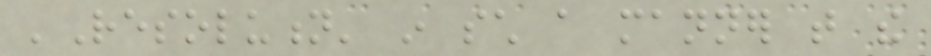'Resolution' in such a manner that the
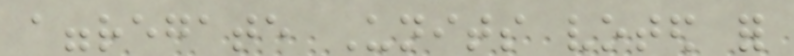aggregate Units voted for
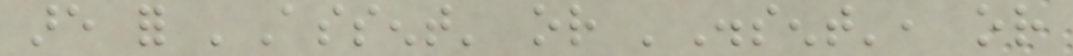are for 'Assent' or 'Dissent', or
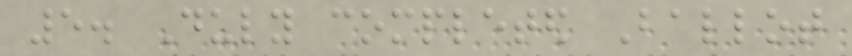5. Duly completed Ballot
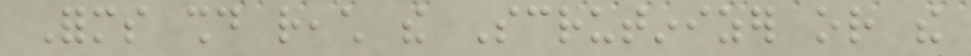Forms should reach the Scrutinizer or the
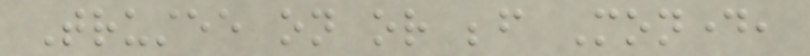Trustee on or before Monday,
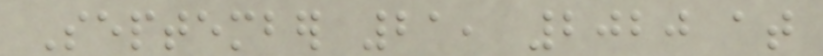September 21, 2020 at
